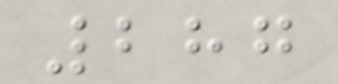287
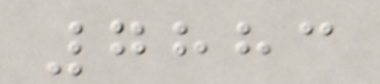7883
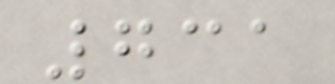731
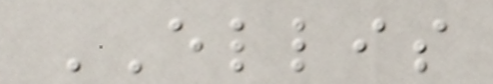ELLIS
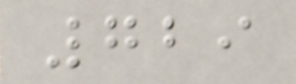729
